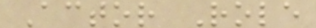Actor Role
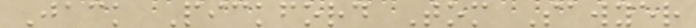Jack Pickford Tom Sawyer
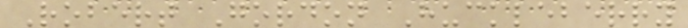Robert Gordon Huckleberry
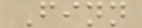Finn
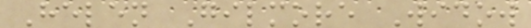Helen Gilmore Widow
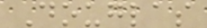Douglas
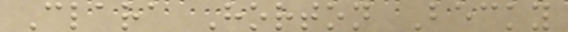Clara Horton Becky
